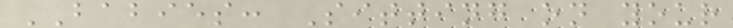BABIES: Sitting on your
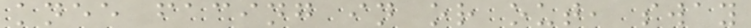knee facing in or out, sway
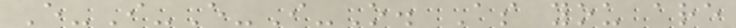E-I-E-I-O. As you are
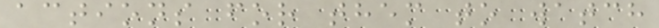actions for them to watch
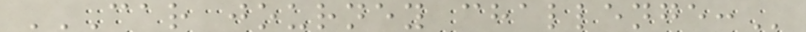CAR JOURNEY CHALLENGE:
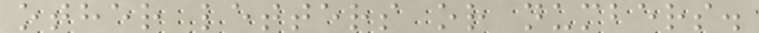other letters or numbers.
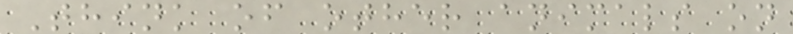Think of other animals on
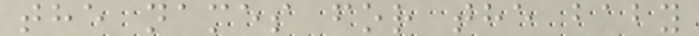the names for the baby
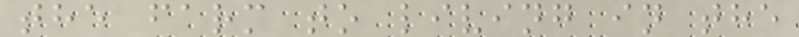the farm to living in the
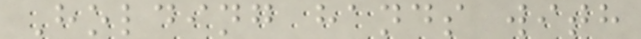Holding hands with
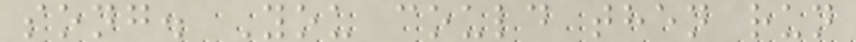song. You could then run
